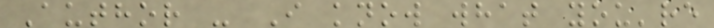Author - I know what you're
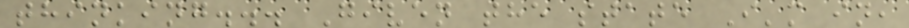thinking... Given the state I'm in,
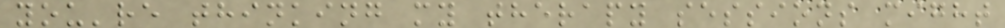you're thinking my therapy sessions might
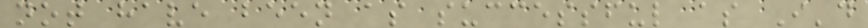not have been as successful as I'd
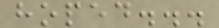hoped...
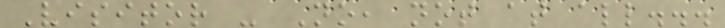Visitor - No, not at all...
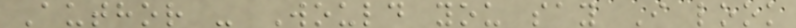Author - Would you say I look
